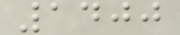1400
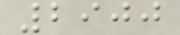2900
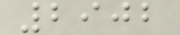2902
